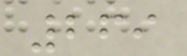269
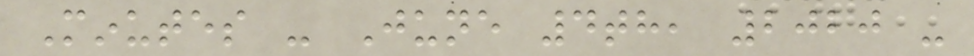Minutes - June 4th, 2020 -
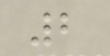2
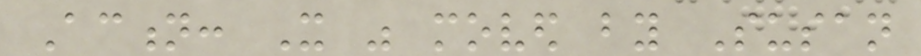Action: It was moved by Susan
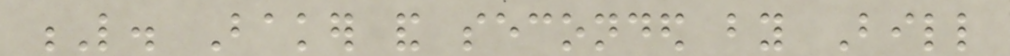L. Baker and seconded by Bill
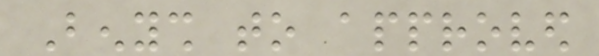Benysh to approved
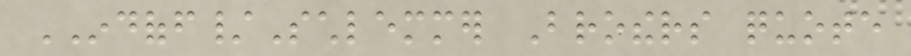INDOFF/Schlemmer Brothers quote
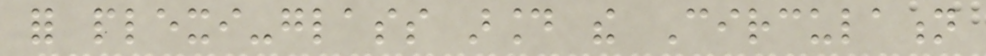for plexi-glass around the Circulation
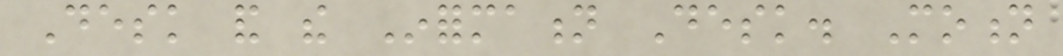Desk and the Information Desk. Motion
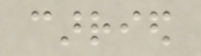carried
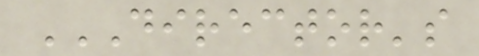DIRECTOR'S
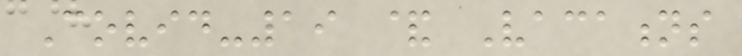Covid-19 & Vacations
